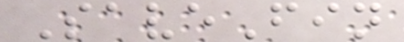SaveFin
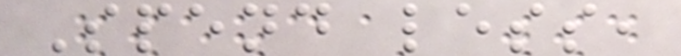Spend less,
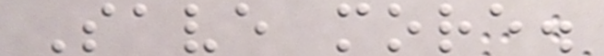Save more.
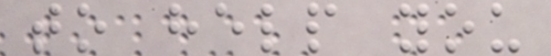to help you
